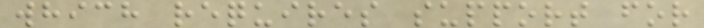which requires support for
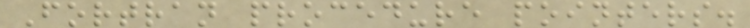Fortran procedure pointers.
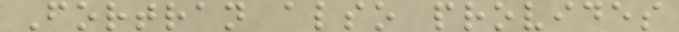Fortran also provides
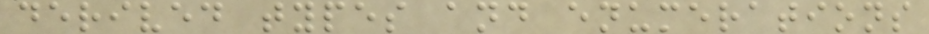derived types and enumerations
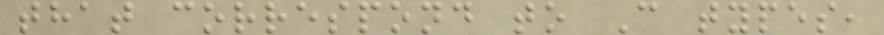that correspond to C types,
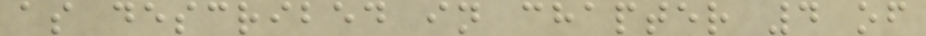as described in chapter 4 of
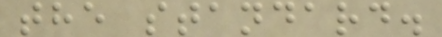the standard.
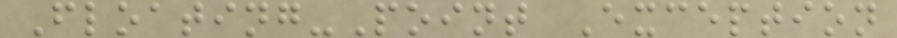Floating-Point Exception
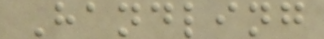Handling
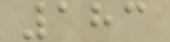183
